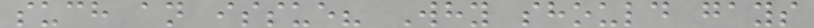such an issue? Why should gays
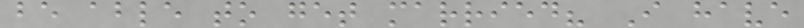be able to get married? I have
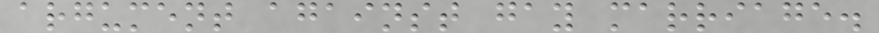argument against gay marriage.
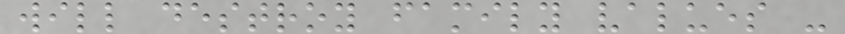will destroy family values -
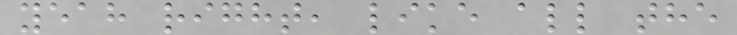yeah right, like all the
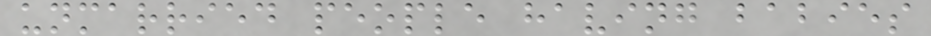unmarried people having babies
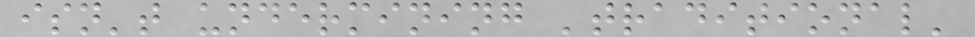isn't undermining 'traditional'
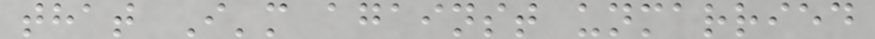that I'm against unmarried
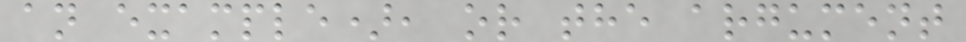an example), or the argument
